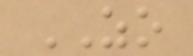ZO
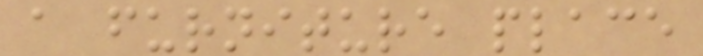a furniture place
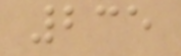235
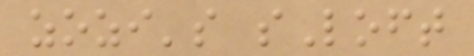zozi's sLoft
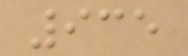935
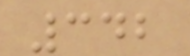342
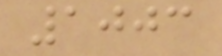1003
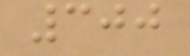300
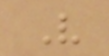V
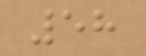58
